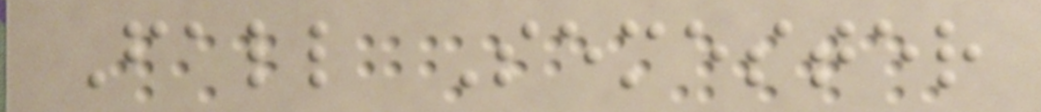Fall Semester
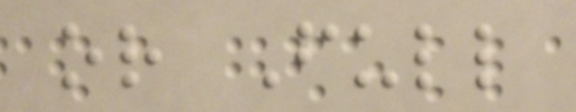or Full
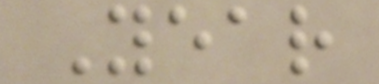Year
